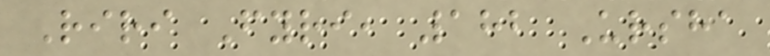Riri Fyri, 182 Ursha
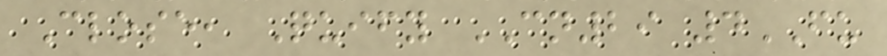Close, Quify CN29 4FU
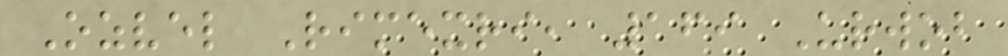Ozvel Rimexri, 169 Urwob
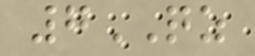7QZ
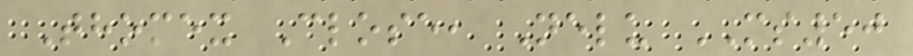Thomex Close, Nelu MS50
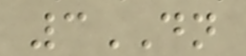3DN
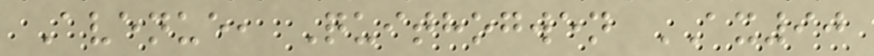Avenue, Quithogwen AX90
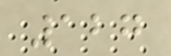127
